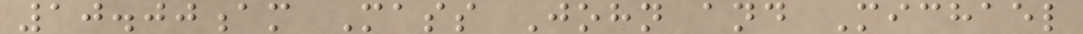10.00am Mass John and Michael
